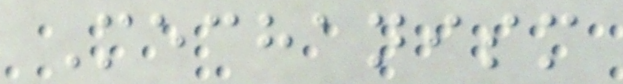Mechanism
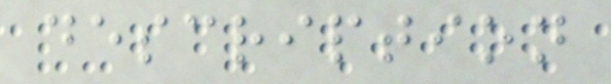description
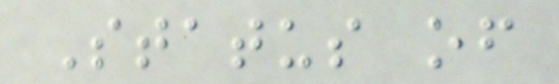Status of
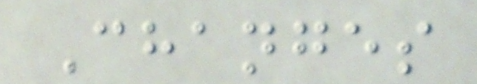Changes
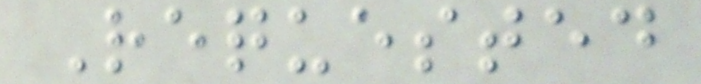Requested
